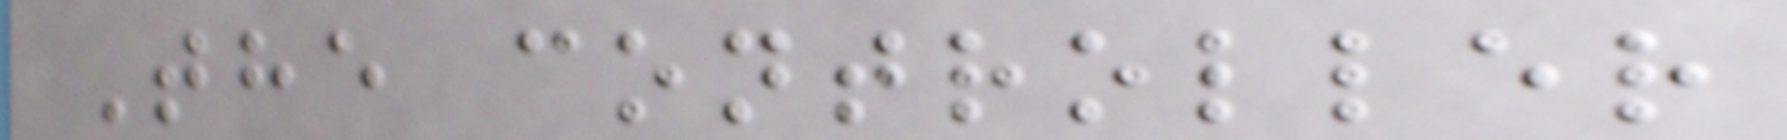The controller
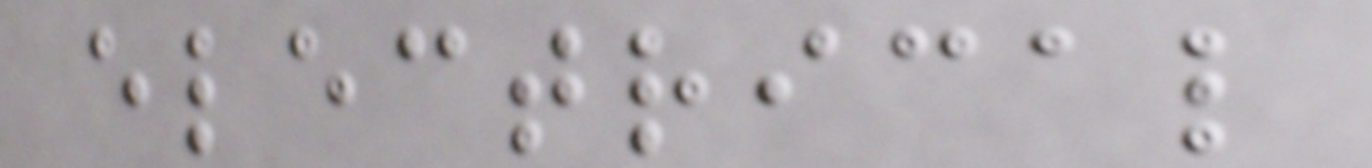electrical
